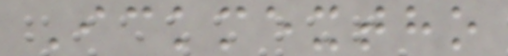Ickmextho
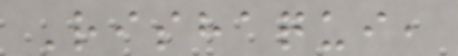Rishaqui,
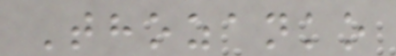Thozanko
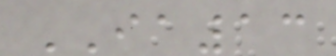IA13
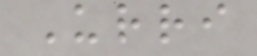Urri
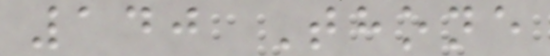140 Thone
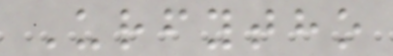Urfytho
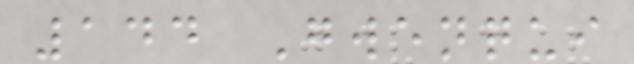144 Gwenqui
